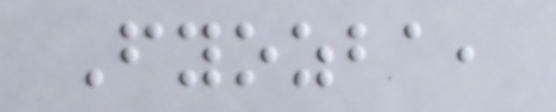Fyozba,
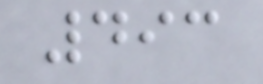493
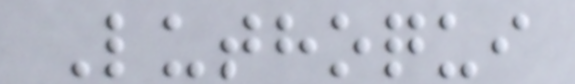Luthoqui
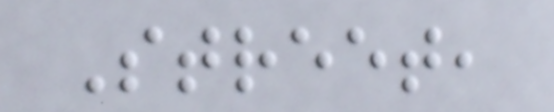Street,
